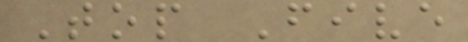Top Five
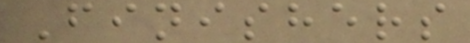Finishers
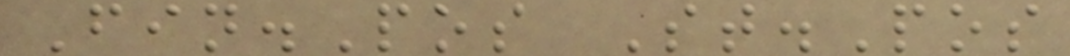Fin.Pos St.Pos
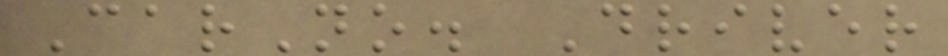CarNo. Driver
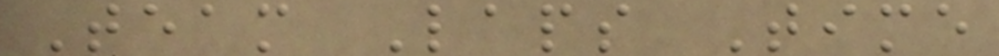Team Laps Time
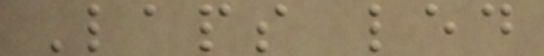Laps led
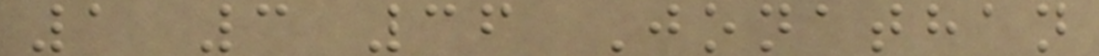1 3 36 Jonathan
